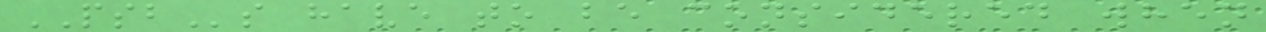PSBs have to be considered when
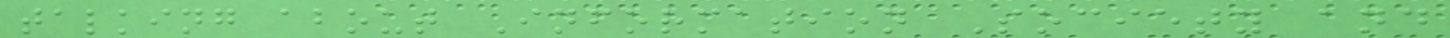talking about Information Society and
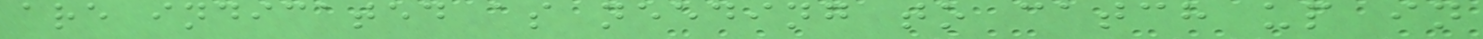are indicated as needing to catch up in
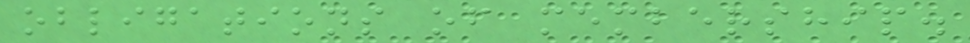obligations of membership.
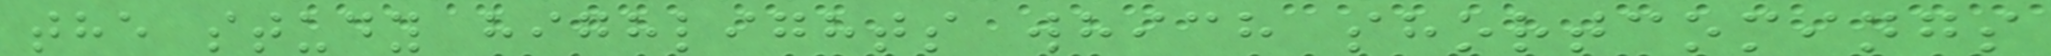the study highlights which shortcomings
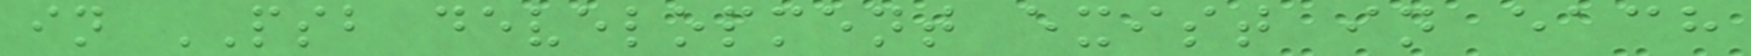in PSB development exist in each
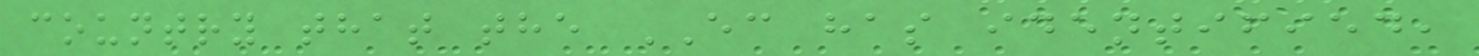country that the EC has identified,
